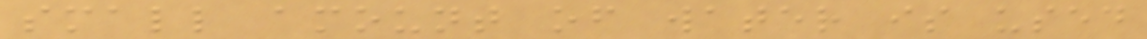small amount of water is used
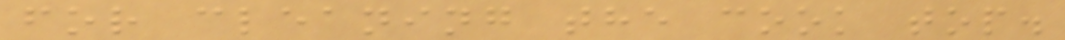for cleaning the cook top.
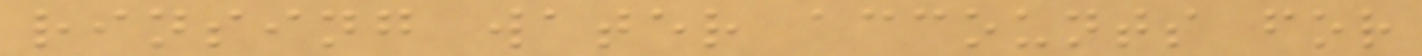rinsing water accounts for
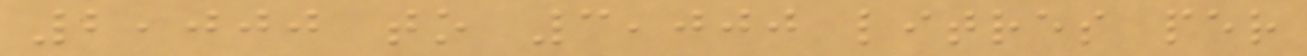2,000 to 3,000 litres per
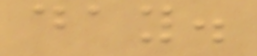day.
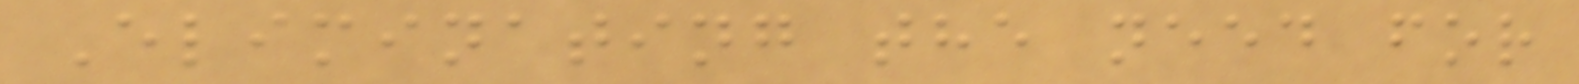Eliminating the need for
